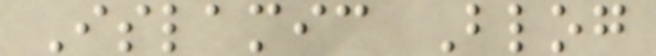Islamic Blog
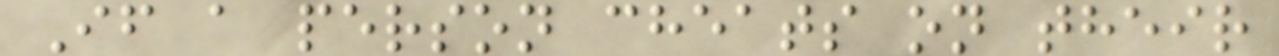If a person cheats on their
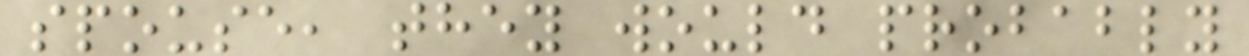spouse, they would probably
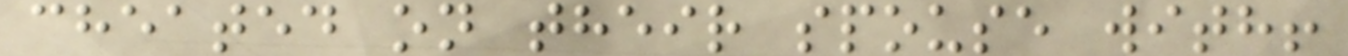cheated on their spouse with!
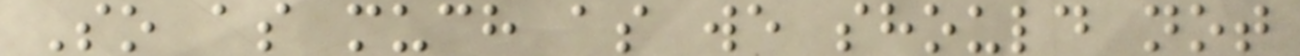So as much as we should not
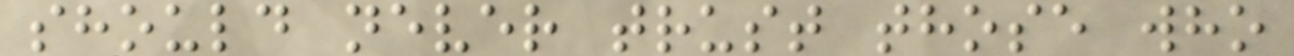should never trust those who
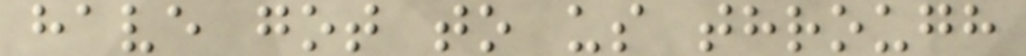have got to us through
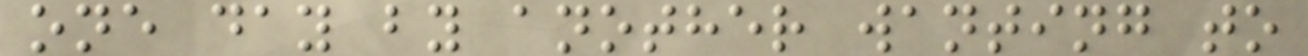one day by another wanting to
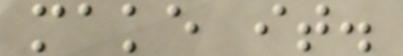make it.
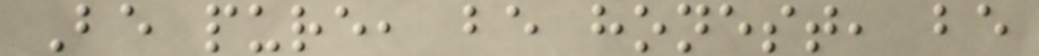Be pure, be honest, be
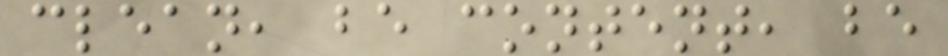clean, be content, be
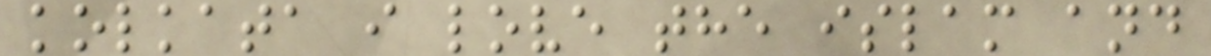kolkata i love the islam and
